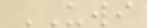UWI
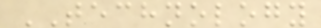TECHNOLOGY
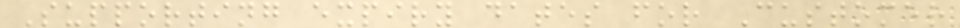Supporting expiry dates for Customer
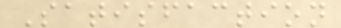Satisfaction
